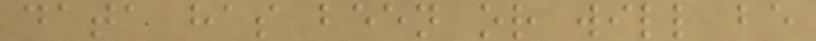data has been or will be
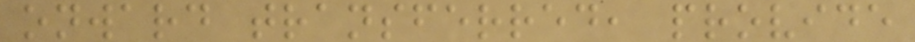onward transferred, provide
